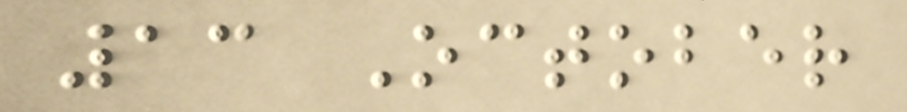13 October
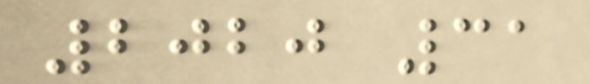2020 31
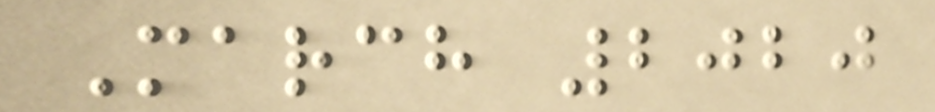March 2020
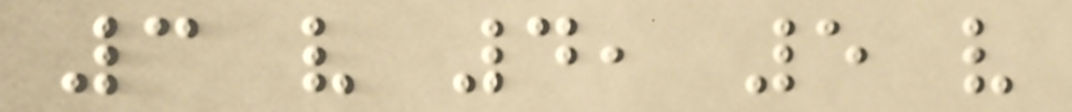3 v 4, 5 v
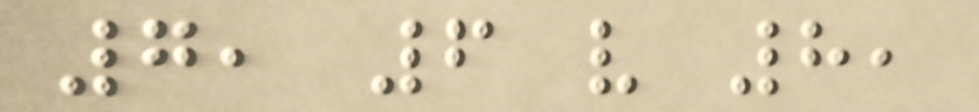7, 6 v 8,
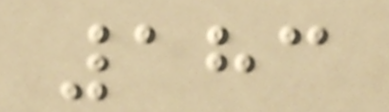183
